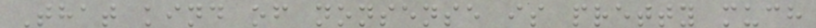That kind of nonsense is pretty much
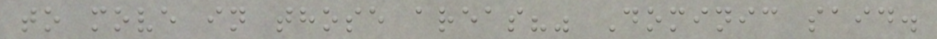to move in those areas?" Dominic said.
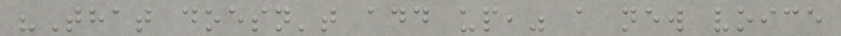"That doesn't add up," a new voice
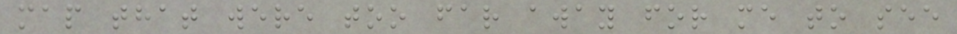map that were too far away for me to see
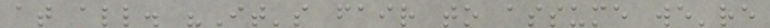at all. "It's fair to assume we're
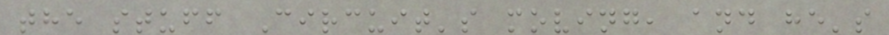the stuff Circuit's moving, and he's
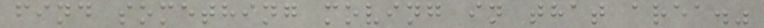find something moving in that area."
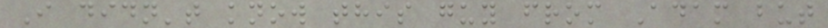I didn't know this guy from Adam but
